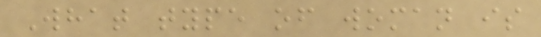What type of woman is
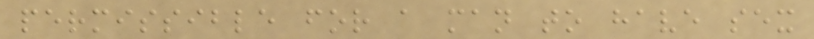permissible for a man to have sex
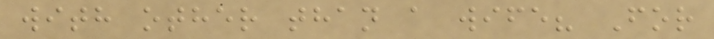with other than a wife? For
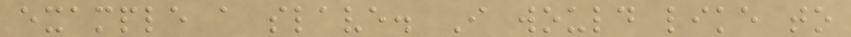example a slave. I would like to
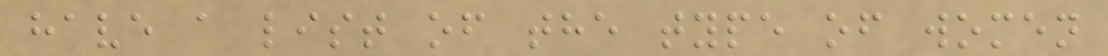have a list of the type of women
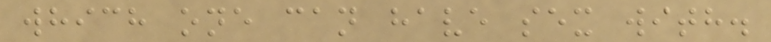which one can have sex with.
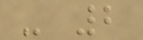- 2
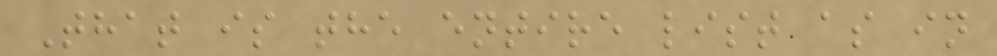That is the entire list as in
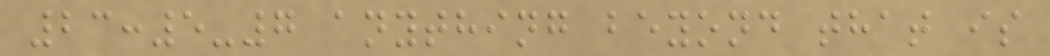23:5-7 anything beyond that is
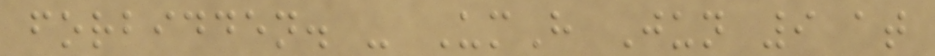forbidden. - UmH Jun 9 at
